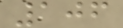106
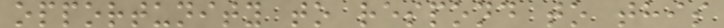opportunity to respond to this
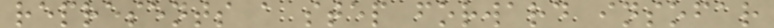represents a step forward insofar
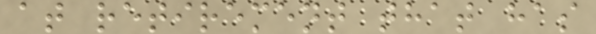at retirement that has
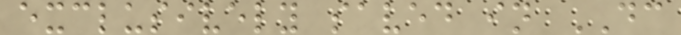exclusively saved in DC
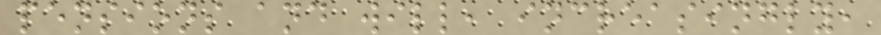pensions and will, increasingly,
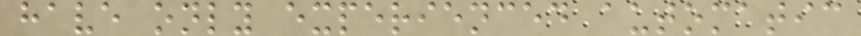have only experienced automatic
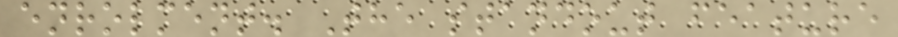enrolment. The standout feature
